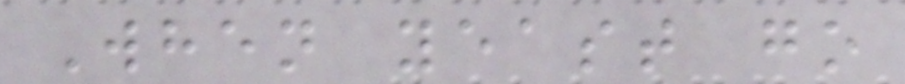When yeast go
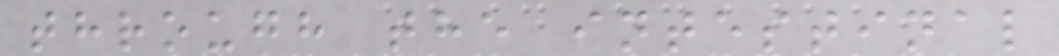through the intestinal
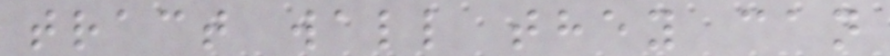tract wall they can
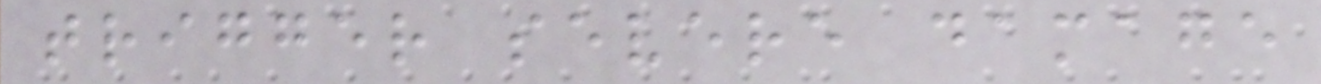trigger severe damage
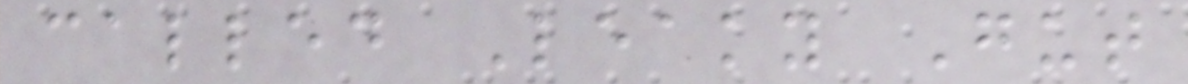called Leaky Gut
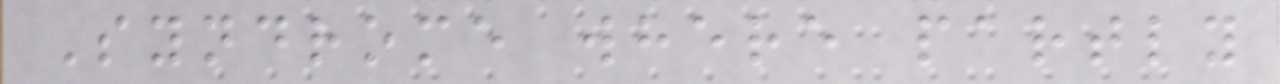Syndrome where partly
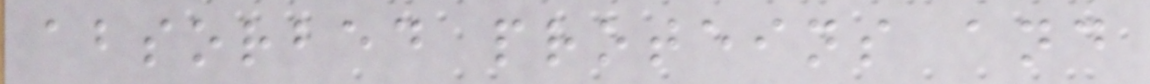absorbed proteins and
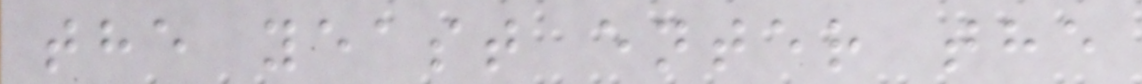the yeast enter the
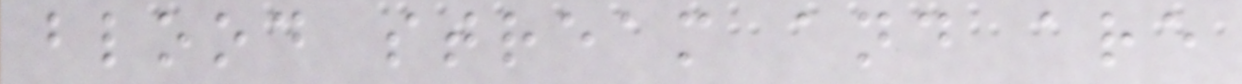blood stream and are
